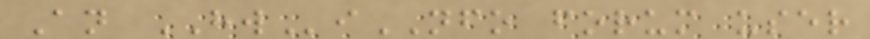An HWiNFO forum user
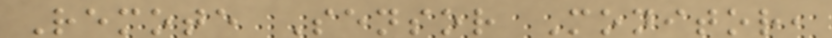Remote Sensor Monitor,
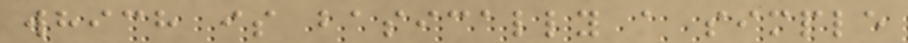which is basically a simple
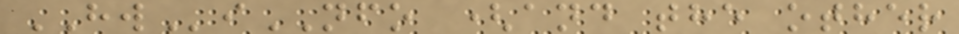HWiNFO (and the other
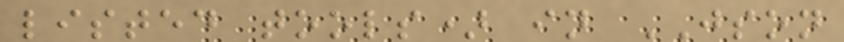listed tools) in JSON
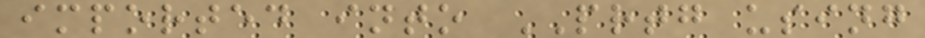imported into PRTG using
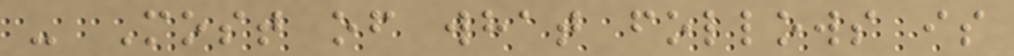- Most of what follows is
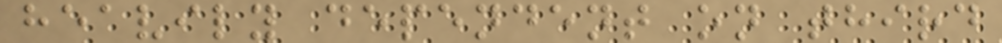heavily dependent on third
